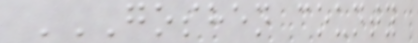GOSHEN COUNTY
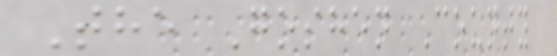The Goshen County
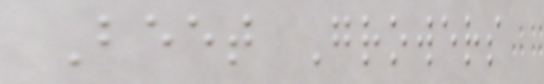Beet Growers
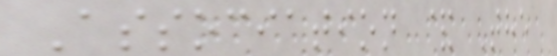Association & The
